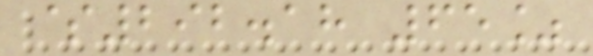$292.18 65%
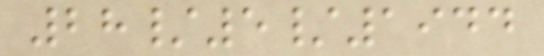28/5/1944
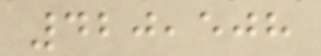420,508
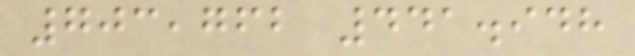703,762 441.948
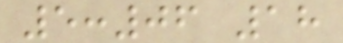5:06 18
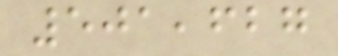501,627
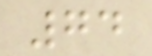74
